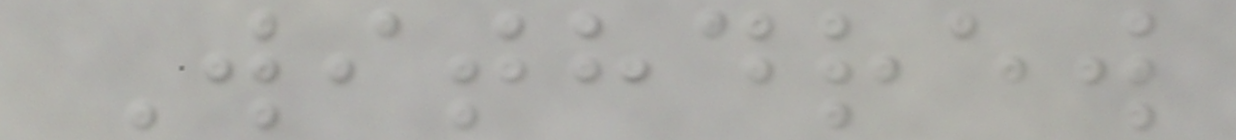Withdrew
